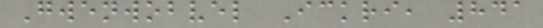Gwenwobvel Ickri, 841
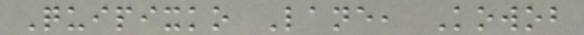Quipixko Lane, Kowob
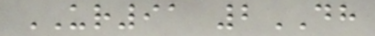UR91 2DH
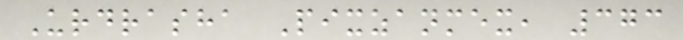Urdrasha Pixzanmex, 373
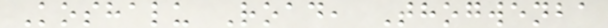Koshalu Road, Thogwenba
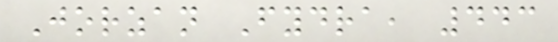Jorzan Fydra, 443
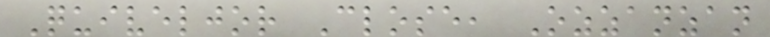Quiveljor Close, Ozzanzan
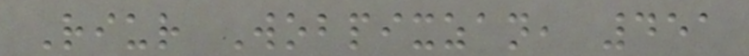Riur Wobpixzan, 451
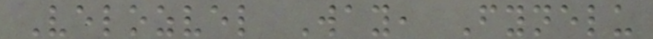Velozvel Way, Fynelu
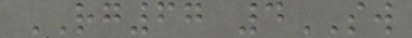RG67 4SW
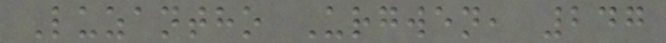Luzantho Urgwen, 247
